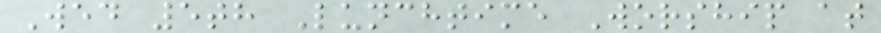Wed 5th Lunchtime Worship at
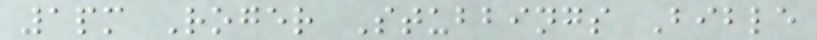1pm Roger Stubbings Bible
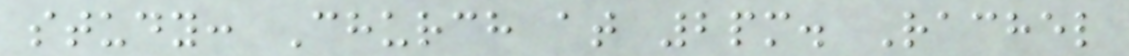study: Church at 2pm. Rachel
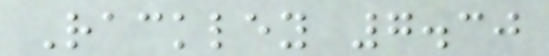Rackley 7.30
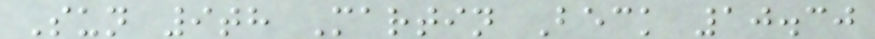Sun 9th Martin Beck 10.30
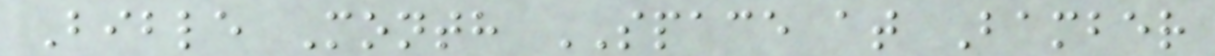Bible Month SPACE at Bamber
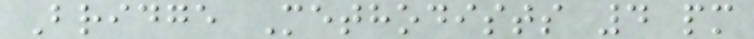Bridge Methodists 4 pm
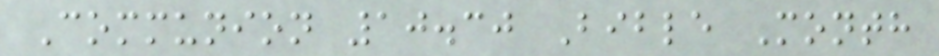Communion 10.30 Bible Month
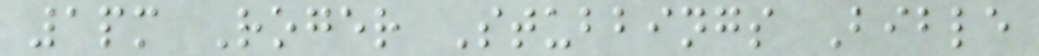1pm Roger Stubbings Bible
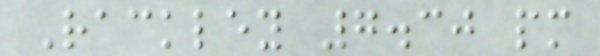Rackley 7.30 pm
